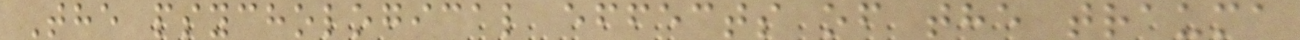The psychological effects of the trauma
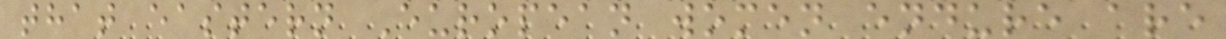that eastern European women endure are
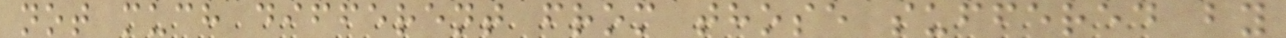not much different from those suffered by
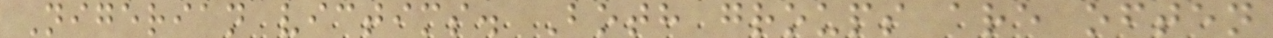Nigerian victims. Both groups are often
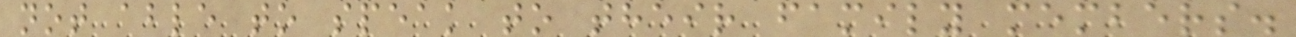not able to speak to their family members.
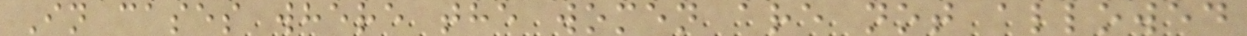In cases where the women are not allowed
